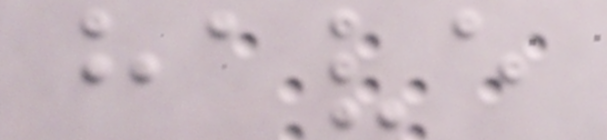have
